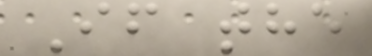If the
